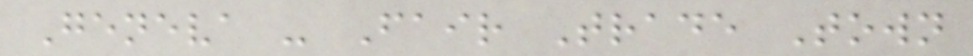Geneva - Fair Trade Town
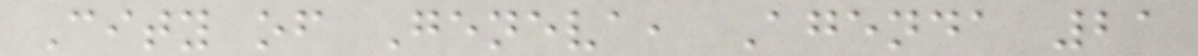City of Geneva, Agenda 21
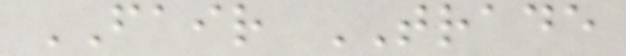FAIR TRADE
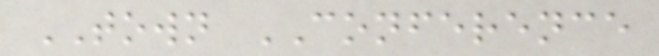TOWN CONFERENCE
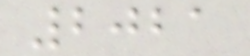2021
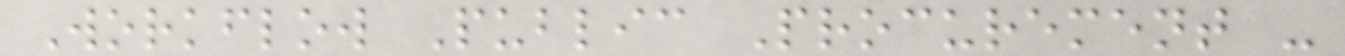Workflow Public Procurement -
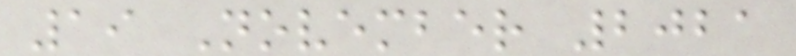19 November 2021
